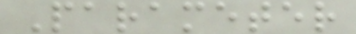Parameter
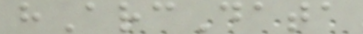hArcData
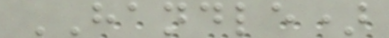HANDLE)
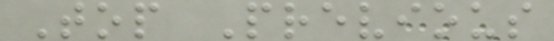Top Previous
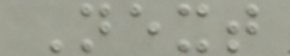Next
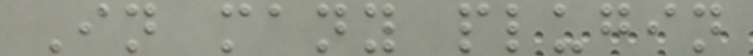In many plugin
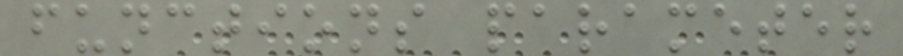functions parameter
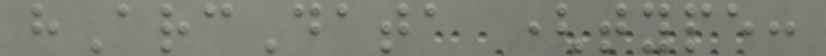hArcData (type:
